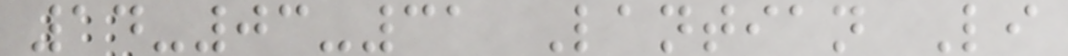14-03-31 Lantian Li
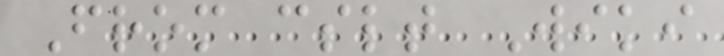From cslt Wiki
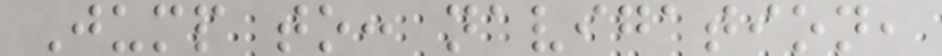Jump to: navigation,
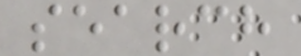search
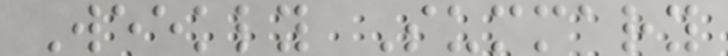Weekly Summary
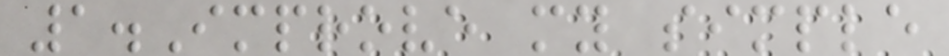1.Improve my simple
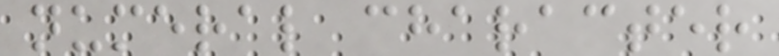numeral character
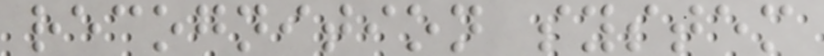recognition system
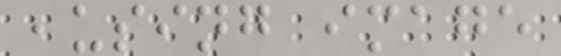,using image
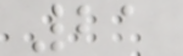21
